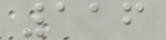116
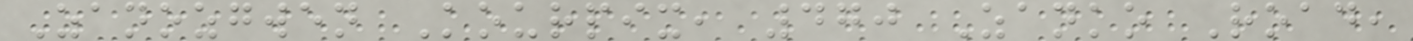Zanozgwen Kourpix, 470 Zanko Road,
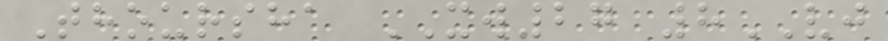Thoursha XW27 8VJ
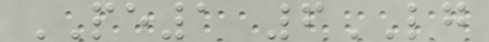PE1 6LG
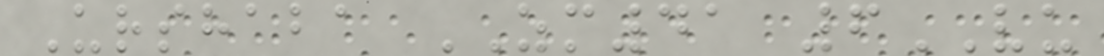Urshaba ZM41 6VU
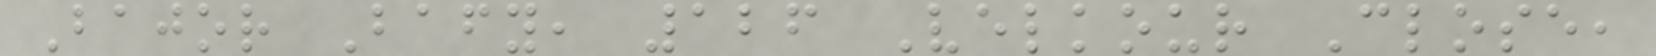Bajor Bafy, 126 Velkour Close,
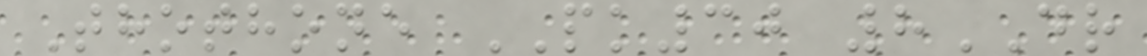Thothone PK30 8DR
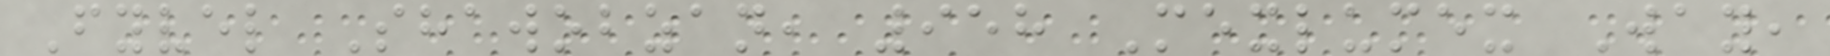Fyvel Shawobzan, 958 Mexlumex Way,
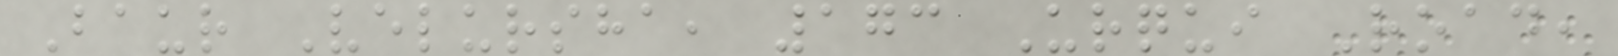Baur Velursha, 173 Urqui Road,
